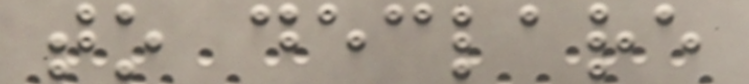to declare
